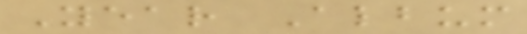Year Album
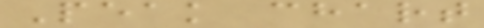Peak chart
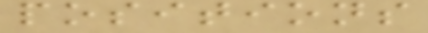positions
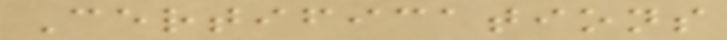Certifications
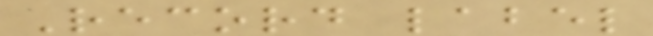Record label
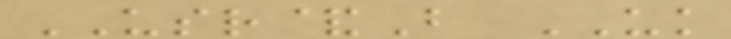USR&B UK
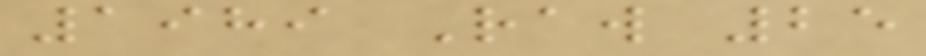1989 Raw 25
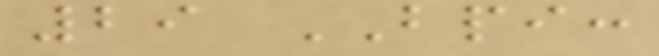29 BPI:
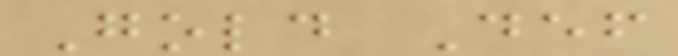Gold Def
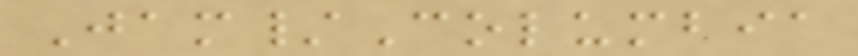Jam/Columbia
